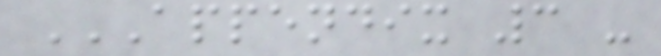APPENDIX 3 -
